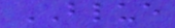BLUE
